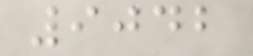9042
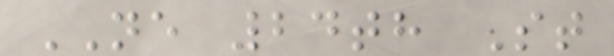NE 24th St
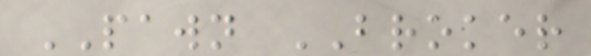PAWN BROKER
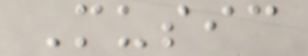Music
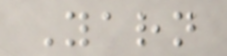Yarn
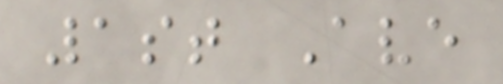1st Ave
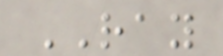RAY
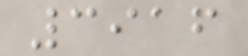3916
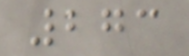273
